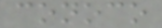conoco
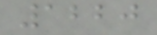1220
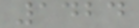1424
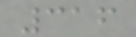316
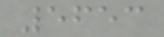5653
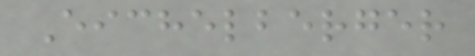Eichelberger
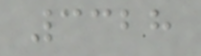3328
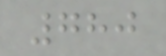780
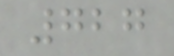727
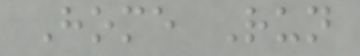Home Run
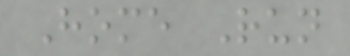Home Run
